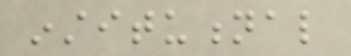institutional
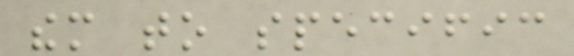them to specific
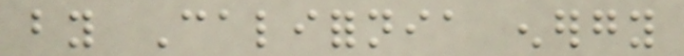by California energy
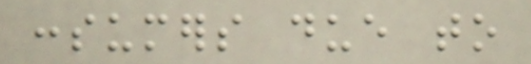consumers due to
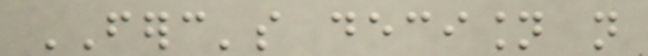FERC's decision not
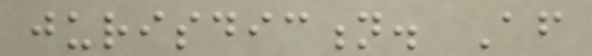jurisdiction. After
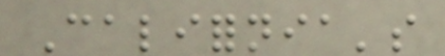California's
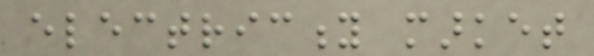electricity market
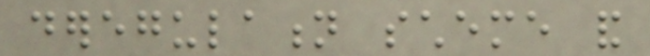deregulation scheme and
